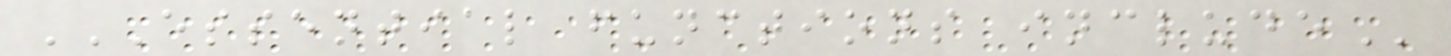ESSENTIAL FUNCTIONS INCLUDE
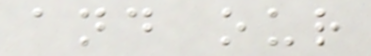and our
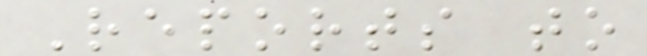Reports to
